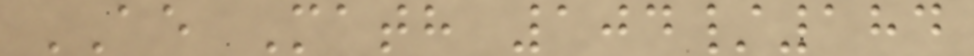AE Math 104/184
